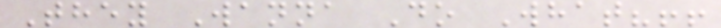They Wanna Do What?!!
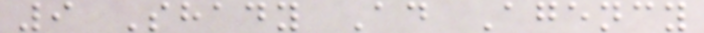9 Shady Ad Agency
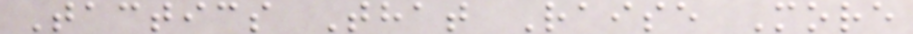Tactics That Raise More
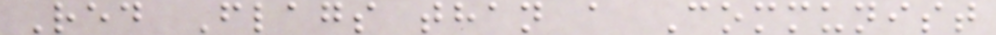Red Flags than a Communist
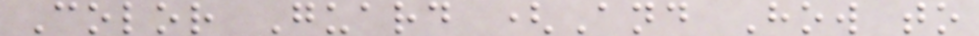Color Guard (And How to
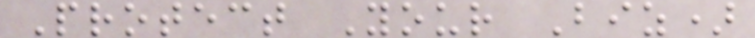Protect Your Biz)
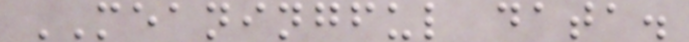MEANINGFUL data.
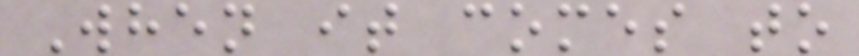When it comes to
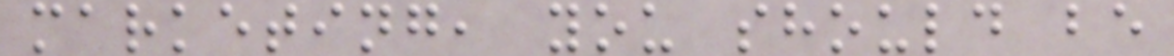marketing, you should be
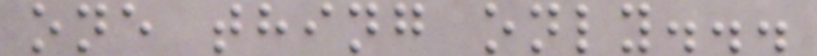one thing only...
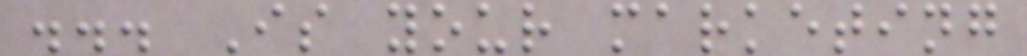... Is your marketing
